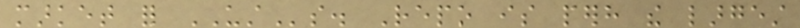market for USTs. Repo is perhaps the largest
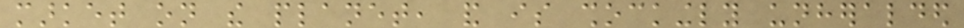market on the planet, and is shockingly unheralded
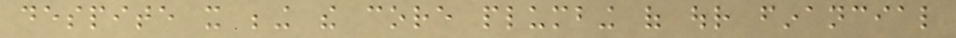despite it being the core plumbing of our financial
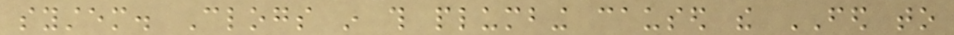system. Clogs in this plumbing caused the FED to
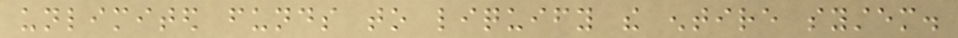unlimited funds to liquify the entire system.
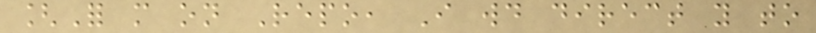[For more on Repo, I would direct you to
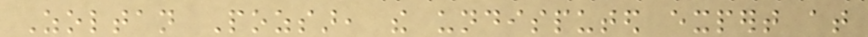Zoltan Pozsar, the undisputed expert at
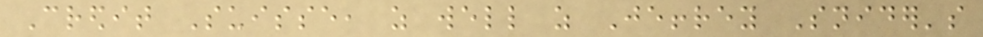Credit Suisse, as well as Jeffrey Snider's
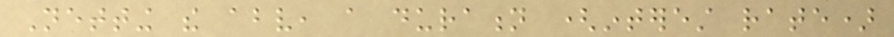Netting the above, a duration (interest rate)
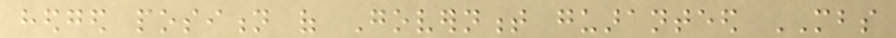hedged position of Government guaranteed MBS
